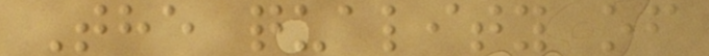The quality of
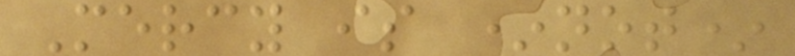Mercy is *not*
